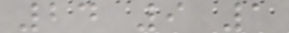24 9 1
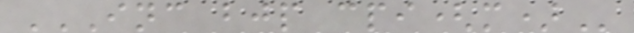INC BJP CPI(M)
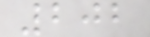202
